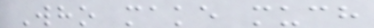Who make much
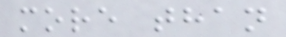more than
